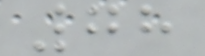78
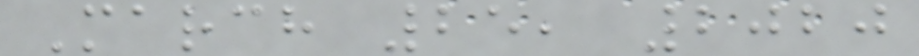March 25, 2020
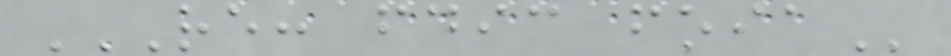RE: FDIC FOIA
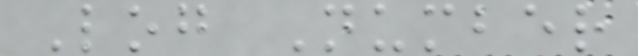Log Number
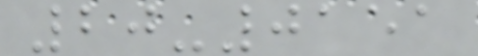20-0151
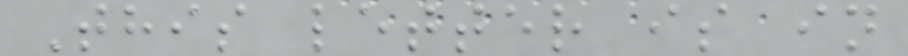This letter is in
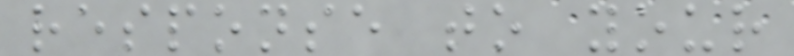response to your
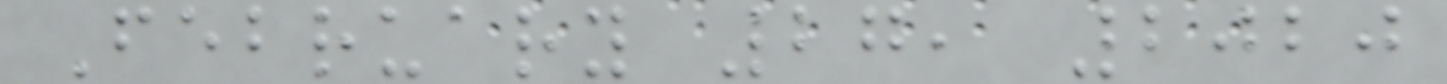February 27, 2020
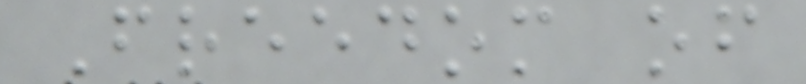Freedom of
